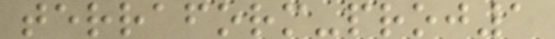terraform-proj1
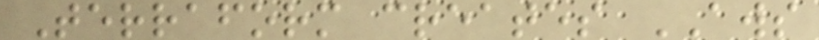Terraform creates AWS
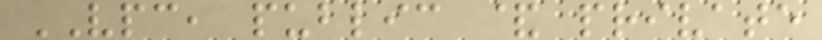VPC, public & private
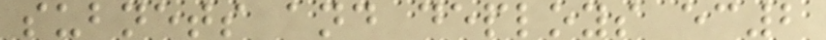subnets and deploys ec2
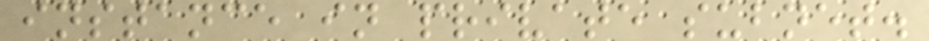instance in private subnet.
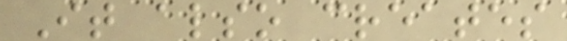It also creates
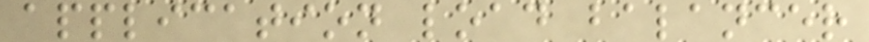application load balancer
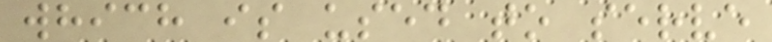which is used to serve
